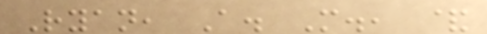Ryan, A. M., &
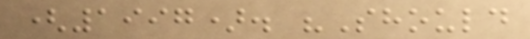(1997). "Should
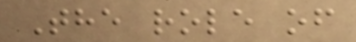The role of
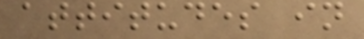attitudes in
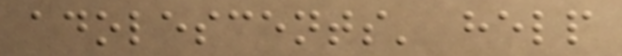adolescents' help
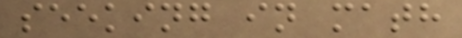seeking in math
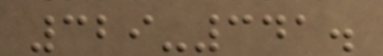329-341.
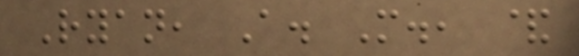Ryan, A. M., &
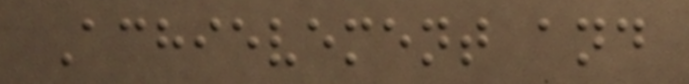Achievement and
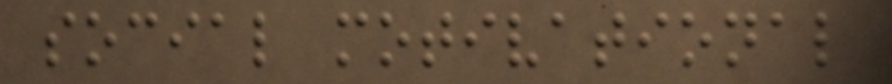social motivational
